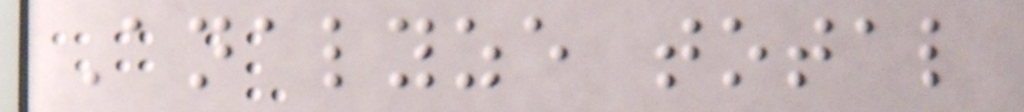Analyze total
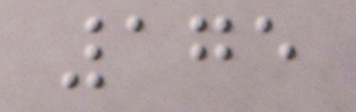175
